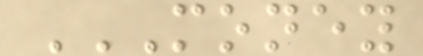MONEY
